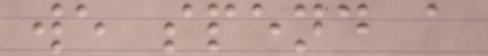we spend a
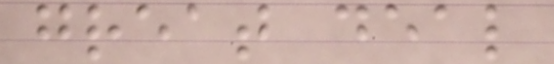great deal
